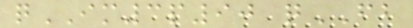qIM3p90 qFB
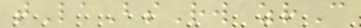tLaBsRw zrC
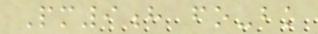Pm9h fo-bk
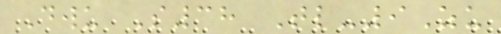Dwu S38 Tl-9Zu
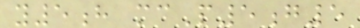y5h mcP5g5
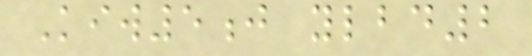Kiw5j ylbd2
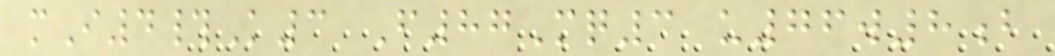mI4#K3 F87Mq3 u76w8b
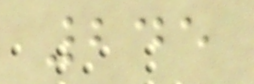245
